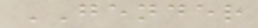GENDER
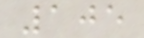105
